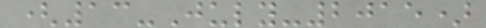(13-July-2015)
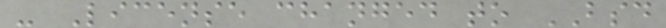- License changed to BSD
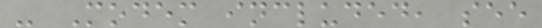- Modem included, see
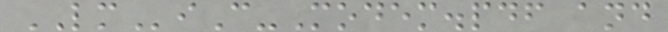LMiC-Modem.pdf and
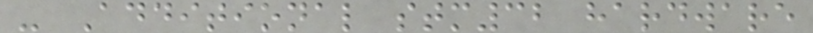- Additional stm32 hardware
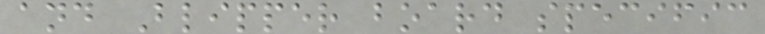and Blipper board specific
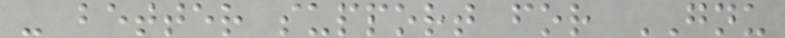- better support for GNU
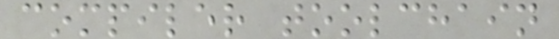compiler toolchain
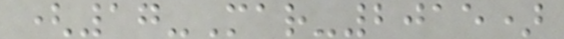(17-Mar-2015)
